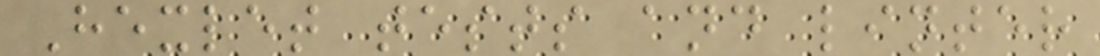Hexlet tests and linter
